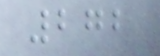272
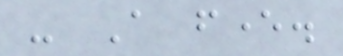- A fever.
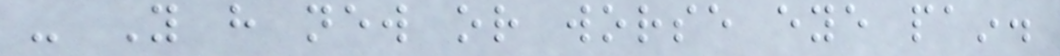- You have new or worse eye pain.
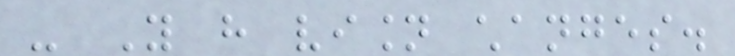- You have vision changes.
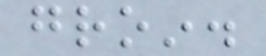groin.
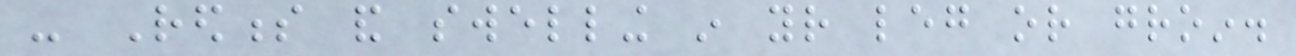- Redness and swelling in your leg or groin.
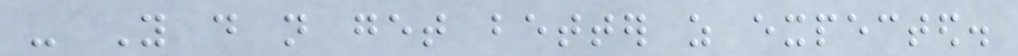- You do not get better as expected.
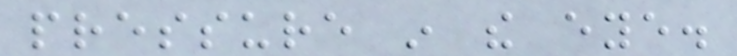pressure in the eye.
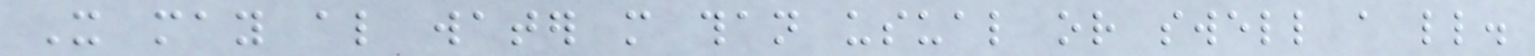It may also water more than usual or swell a little.
